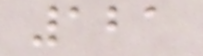121
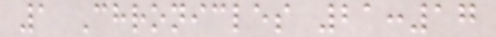1 Chronicles 21:17
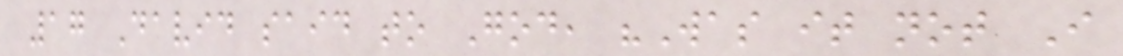17 David said to God, "Was it not I
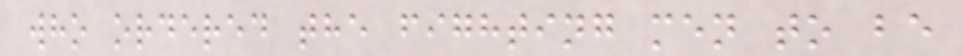who ordered the fighting men to be
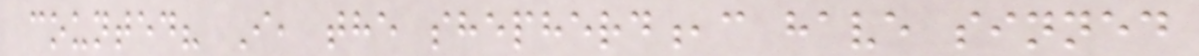counted? I, the shepherd,c have sinned
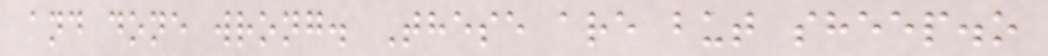and done wrong. These are but sheep.o
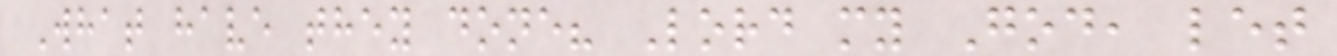What have they done? Lord my God, let
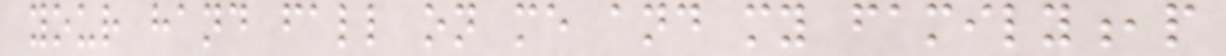your hand fall on me and my family,p
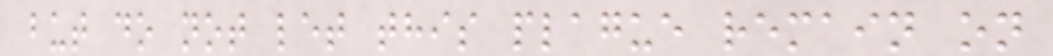but do not let this plague remain on
